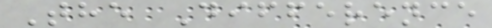The Difference
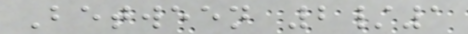Between 2/1
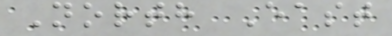North East
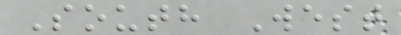South West
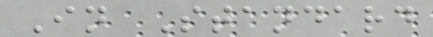In Standard
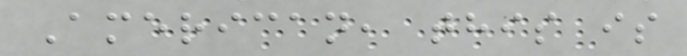American, this is
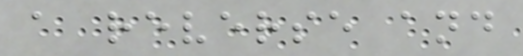a reverse and
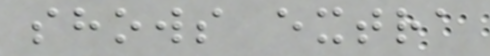shows extra
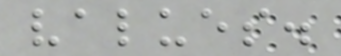values.
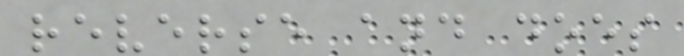reverse and does
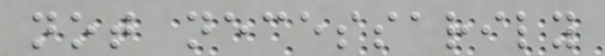not necessarily
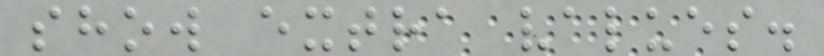show extra values.
